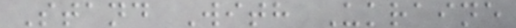Stand With Ukraine
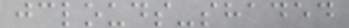jclouds-shaded
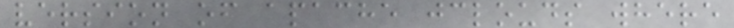version of apache jclouds where
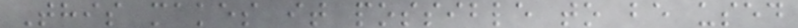This makes it possible to be used
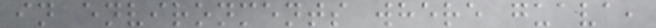in environments where guava,
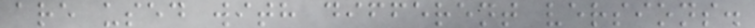are used with different versions.
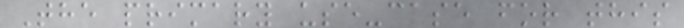The primary use-case for this
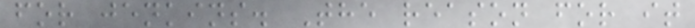for jenkins. The reason for it
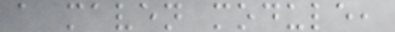a maven module,
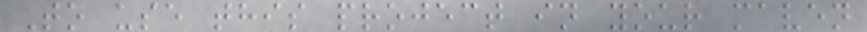To use this project in your maven
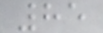85
